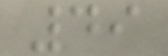49
